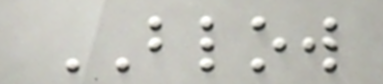BLOW
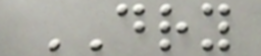DRY
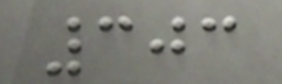303
